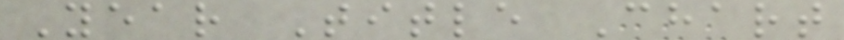Year Title Chart
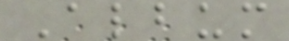Album
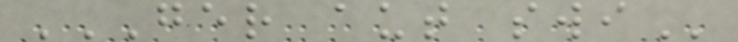GER AUT SWI
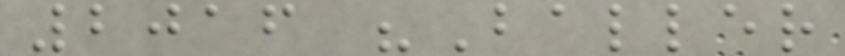2016 "Baller
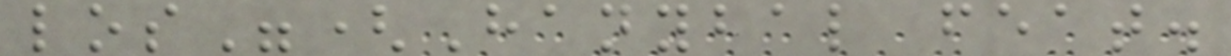los"(Hanybal feat.
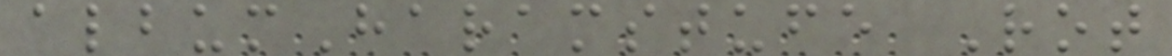albumHaramstufe Rot
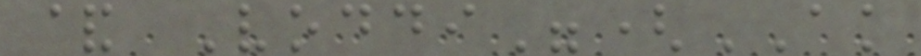& Voddi"(AK
